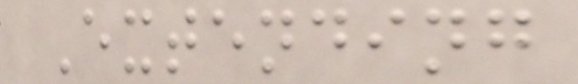Extending
